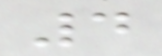4
